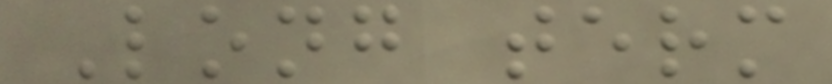Long term
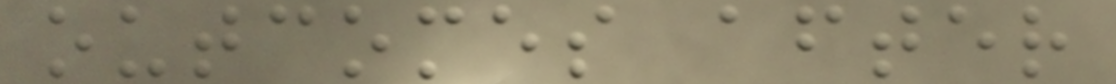outcomes after
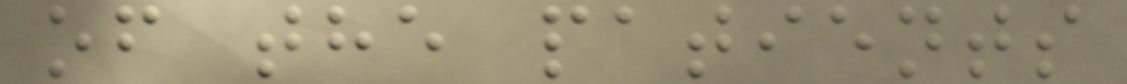of the patients
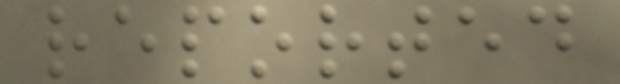reported
